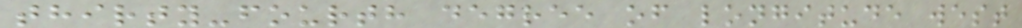thirty-fourth degree of longitude west
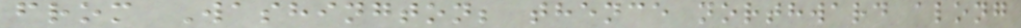from Washington; thence northward along
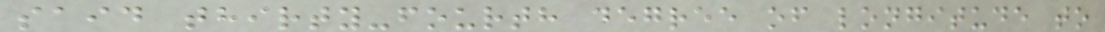said thirty-fourth degree of longitude to
